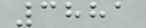3881
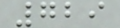729
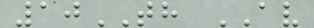10TH AV
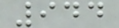944
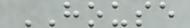HOUSE
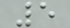5
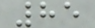85
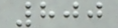800
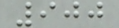900
